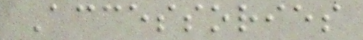Accessories
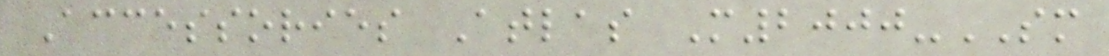Accessories Atlas M2000-SM
